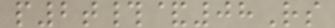p2t#&08Rs
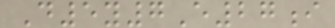D5y7E27i
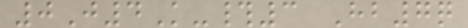0J4K-#3 Hb7q
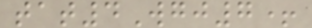tat4Wgj7+
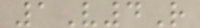1V4R
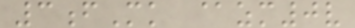3fMk @zm0v
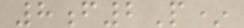8f2P*
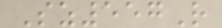Sz557R
